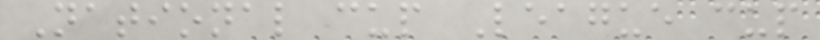National cup League cup
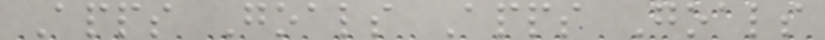Apps Goals Apps Goals
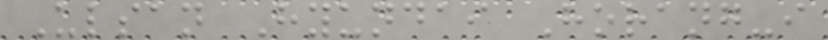Ulsan Hyundai Horang-i
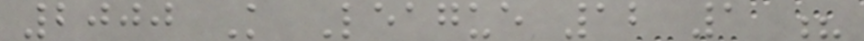2000 K League 12 1 ?
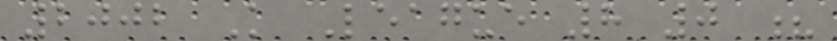2002 K League 8 0 ?
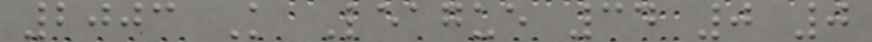2003 K League 34 0 0
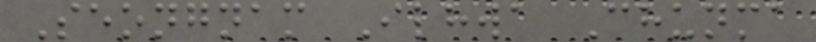Seongnam Ilhwa Chunma
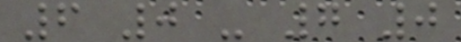6 0 - 7 0
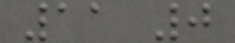11 0
